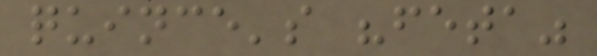quince's "feta"
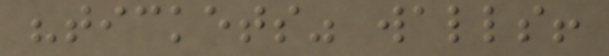"tickets" walls!
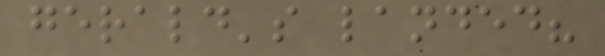gerald's landed?
